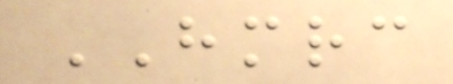HMRC
